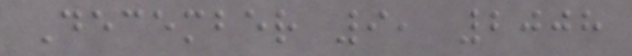December 9, 2008
